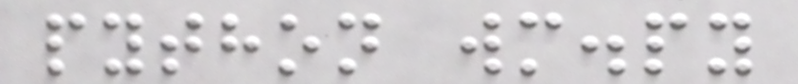python wm.py
